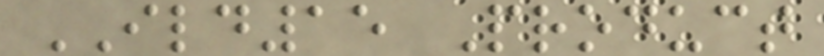ILD15 Product
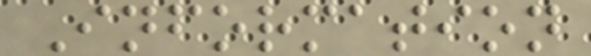Information
